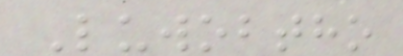Luwobtho
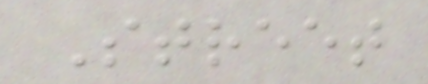Street
